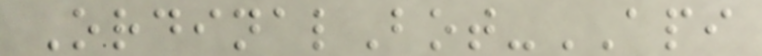OrdinalBot-API
